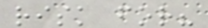risk for?
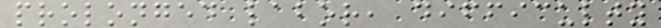prolonged labor, difficulty
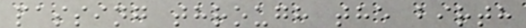passing through the birth
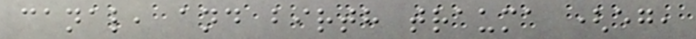canal, and birth trauma (eg,
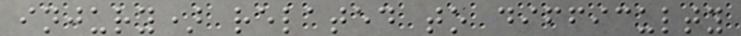injury) related to difficulty
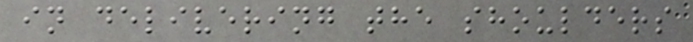in delivering the shoulders
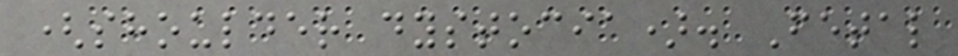(shoulder dystocia). Fetal
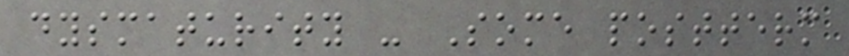dysmaturity - Some postterm
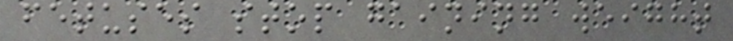fetuses stop gaining weight
